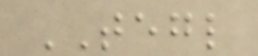TEGL
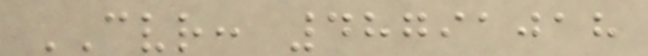CVR: 48791018
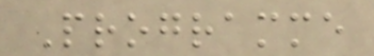Programme
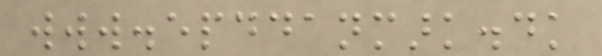www.epddanmark.dk
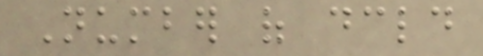Number of declared
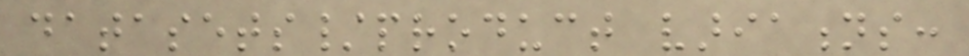datasets/product variations:
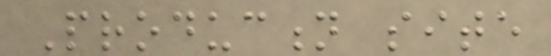Production site
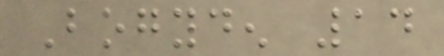Bogyden 14
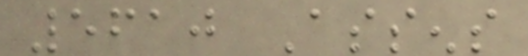5610 Assens
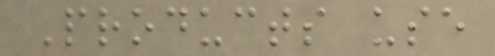Products use
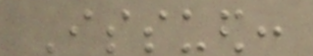Issued:
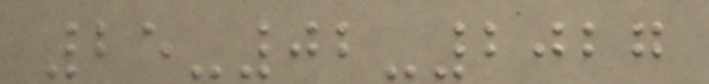25-02-2027
